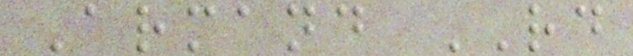Armand RD
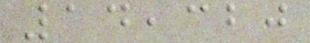14,320
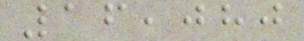16,080
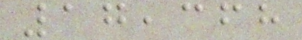17,368
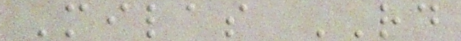Milas RD
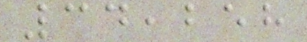34,258
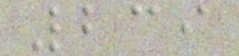239
